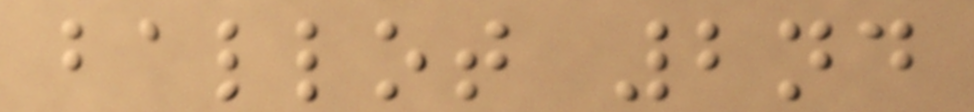ballot 2nd
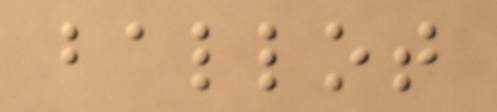ballot
